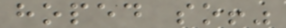hoped so!"
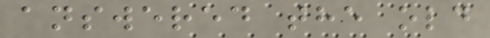answered the old
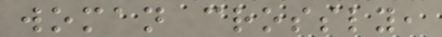woman crossly,
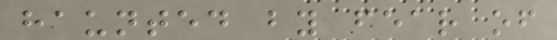haunted by fear of
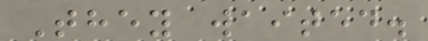They waited.
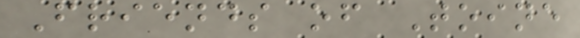Friends of Toine
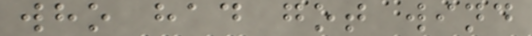who had got wind
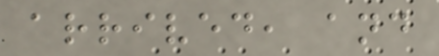arrived, and
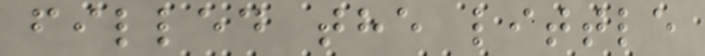filled the little
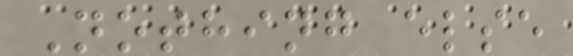Nothing else
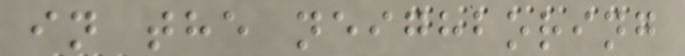in the neighboring
